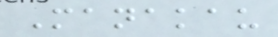Manakau
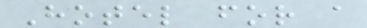Hotel for a
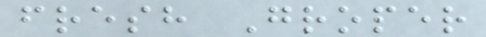fresh Groper
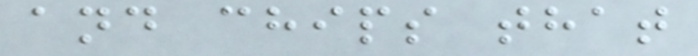and chips that
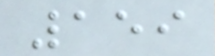159
